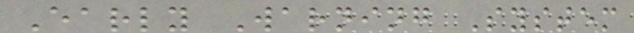Early Warning System
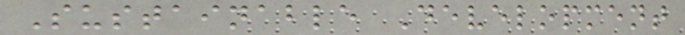Sustainable Development
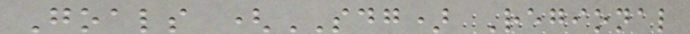Goals (SDG) Regional
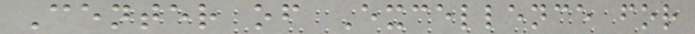Center of Excellence for
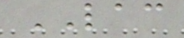LAC
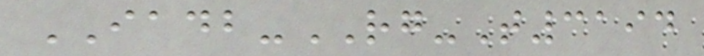IADB-RG-T3194
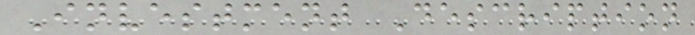Investment Description
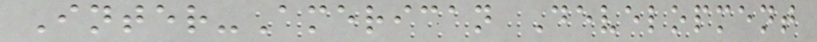Inter-American Development
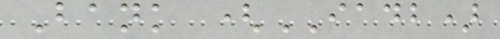Bank (IADB)
